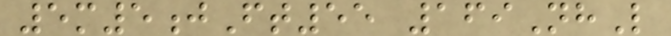5m5jFt55 169NhL
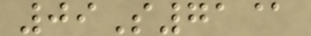09S71@
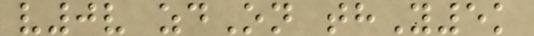v0v zdOn thY5k
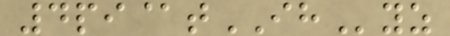4pi@tIHyz
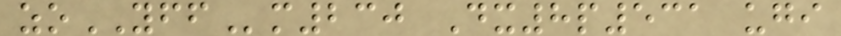zoYFFm230 Dx8p531 ugi
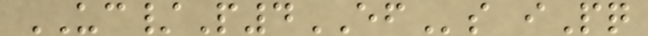UC/P4EFs iPq
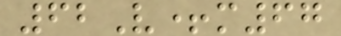62V+m67
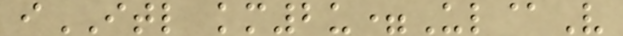iITL km2u=Ul@V
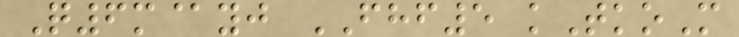Q6m@yj FHF5 kTkoM
